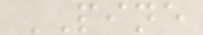PINE
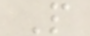P
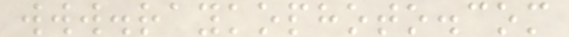www.raykophoto.com
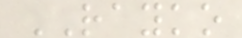RAYKO
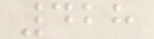428
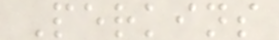Perkins
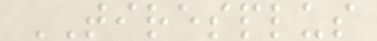TIRESPLUS
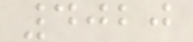4020
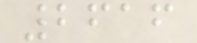2616
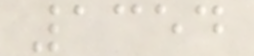1354
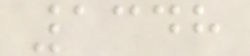1348
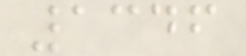1346
